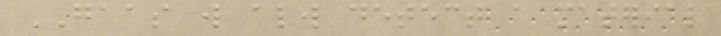GAAS will always detect a material
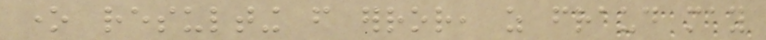one resulting from error, as fraud may
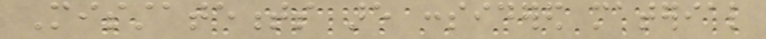Misstatements are considered material
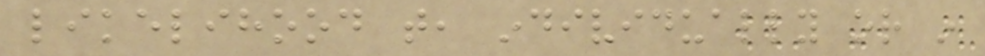likelihood that, individually or in
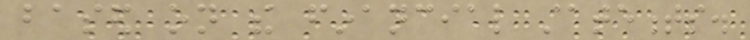based on the financial statements.
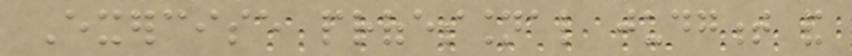Exercise professional judgment and
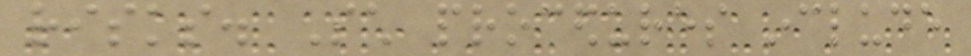risks. Such procedures include
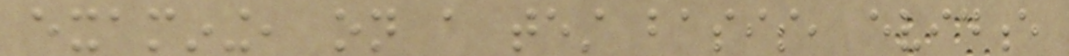examining, on a test basis, evidence
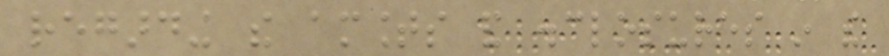regarding the amounts and disclosures in the
